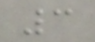3
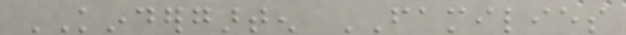KINDERGARTEN FAMILIES
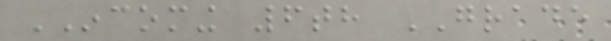INCOMING 6th GRADE
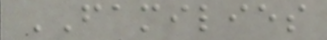FAMILIES
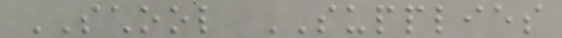SCHOOL SUPPLIES
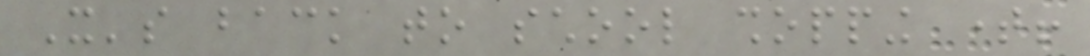It's back to school shopping time!
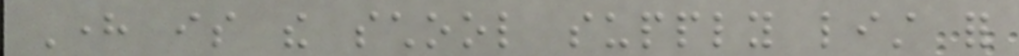Here is the school supply list for
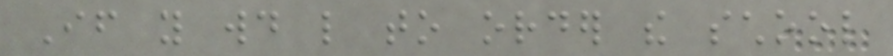If you would like to order the school
